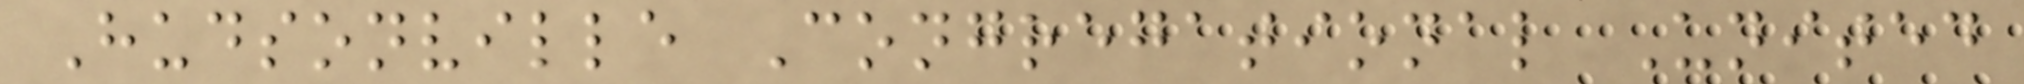Hudsonville Congregational United
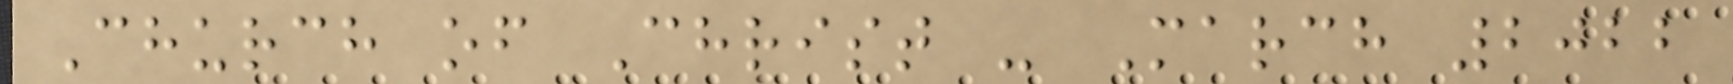Church of Christ - March 2022
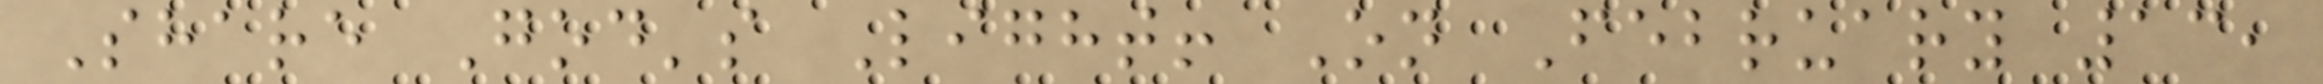Share God's Light! On February 13,
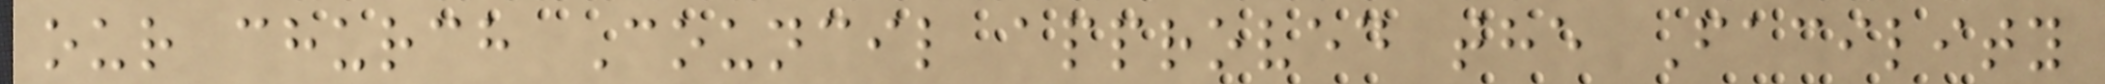our church Council approved the Facility
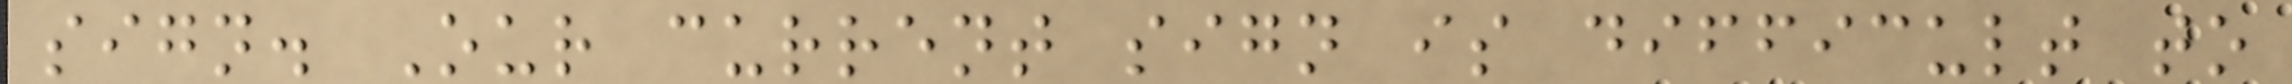sign. Our current sign is difficult to
